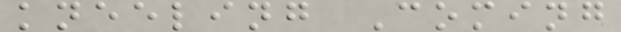kneeling Coming
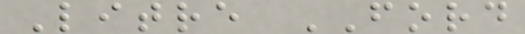Litre FORD
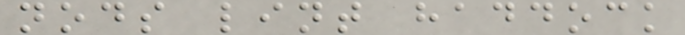nods lint haddock
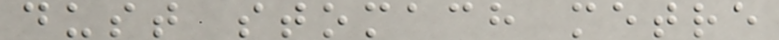dust stomach metre
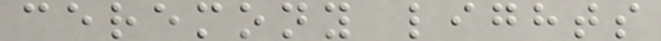ceremony lights
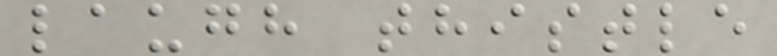laugh thistle
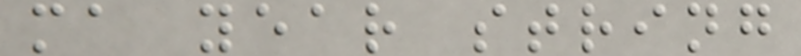ma year string
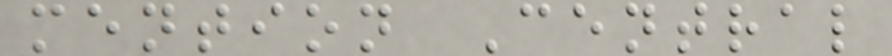mention Central
